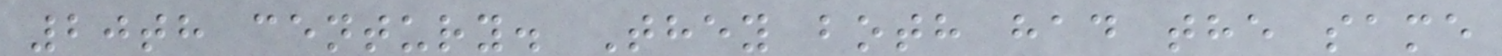20th century. They both had the same
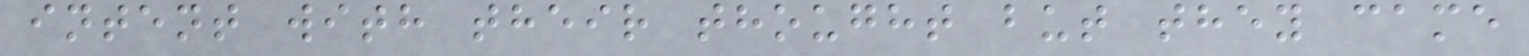intent with their thought but they came
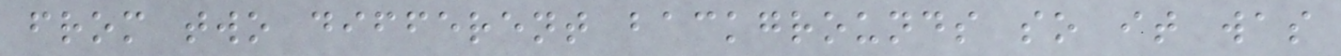from two different backgrounds so it was
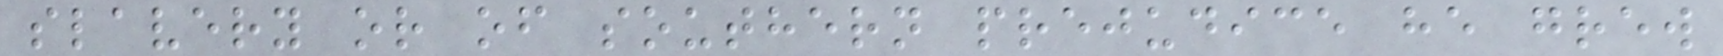slavery or of southern prejudice he grew
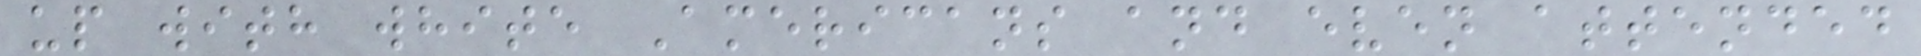up with white Americans and even attended
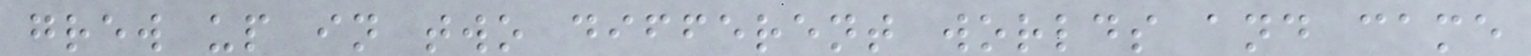grew up in two different worlds and came
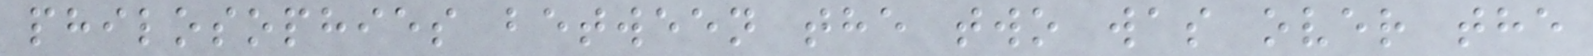philosophies between the two was over the
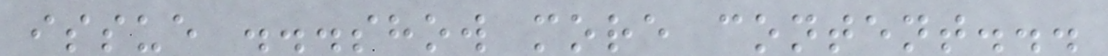issue ...show more content...
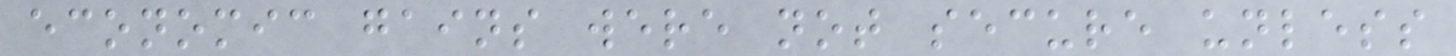economic gains were not secure unless
